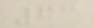63
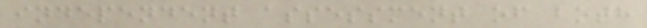independent assessment of both
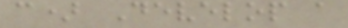c) Develop a
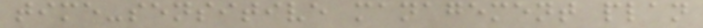time-sensitive management plan
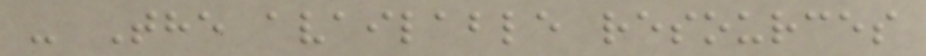- The available resources
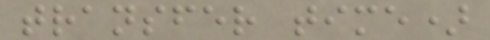transfer time)
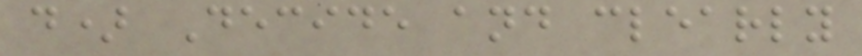d) Decide and clearly
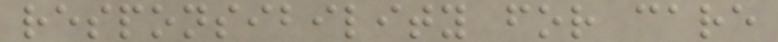responsibility for care
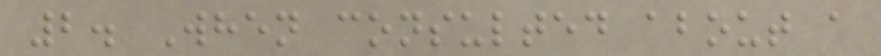2. When consulted about a
